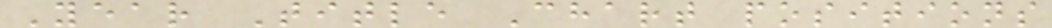Year Title Chart positions
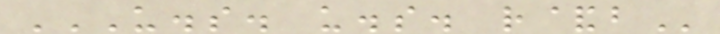U.S. U.S. R&B
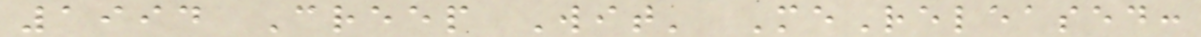1994 Creep Wit' MeReleased:
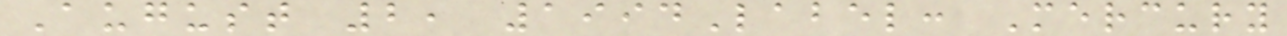August 2, 1994Label: Mercury
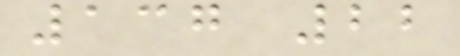137 22
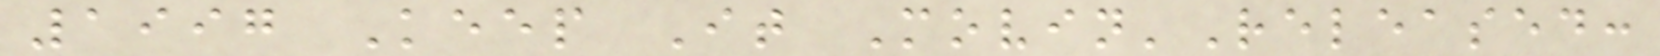1997 Keep It Movin'Released:
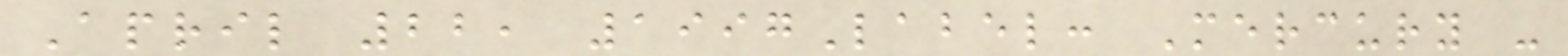April 22, 1997Label: Mercury -
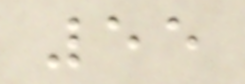55
